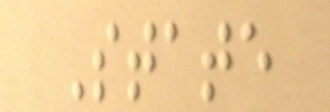State
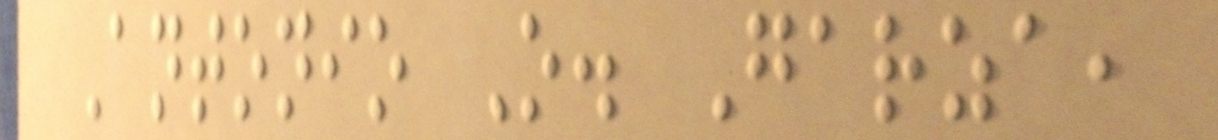Antonio O. Garza,
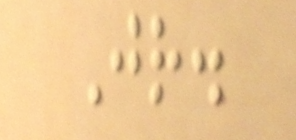Jr.
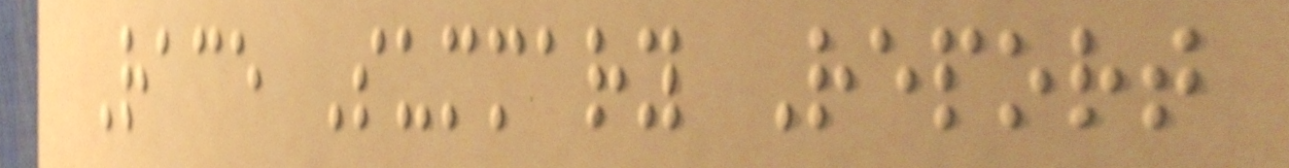Race Summary Report
